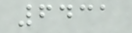6431
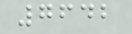7642
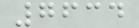7634
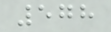578
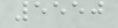5550
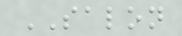SALON
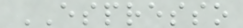ESPRESSO
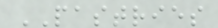PASTRIES
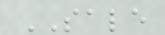SALE
